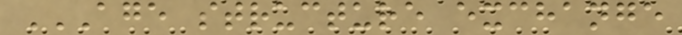AGE STRUCTURE EXCHANGE
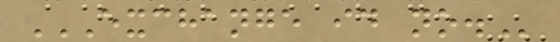EXCHANGE ID NO.
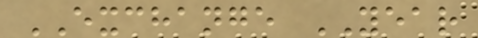EXCHANGE YEAR
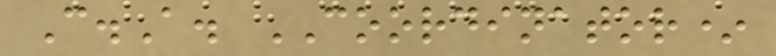C.A. COORDINATOR*
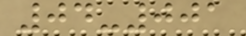04-001
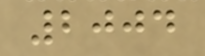2004
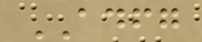ADFG
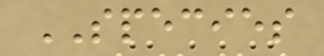SPECIES
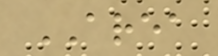AREA
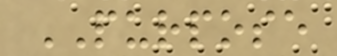PURPOSE
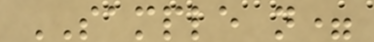SAMPLE n=
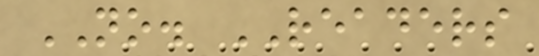NO. READERS
